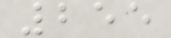255
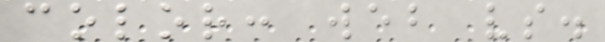color: web vs.
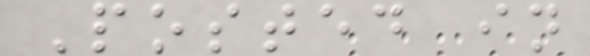Posted in
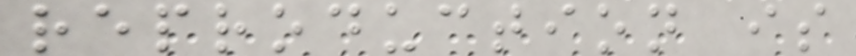reproduction is
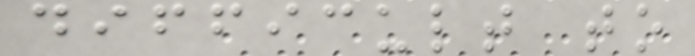difficult to
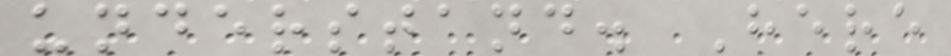understand. Here
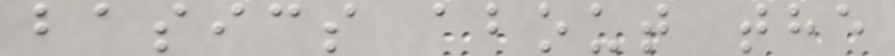basics about the
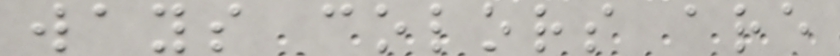ways colors are
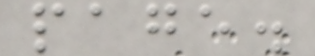page.
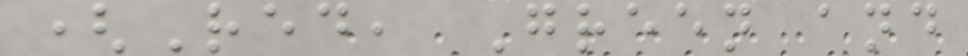(Red, Green and
